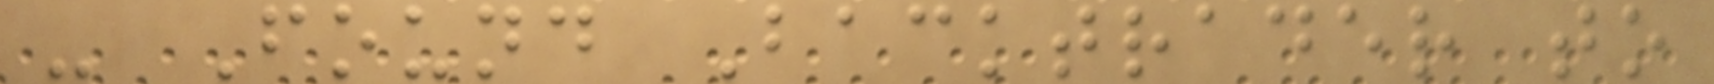- Found Backtrader to
